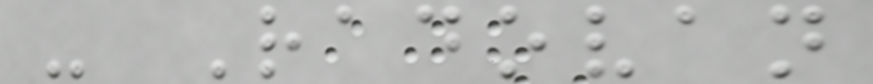- Radovan
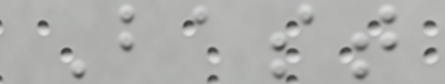Bast
